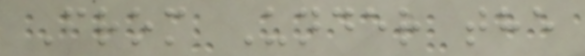From Under the
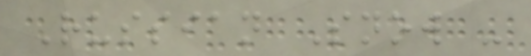Russian Snow -
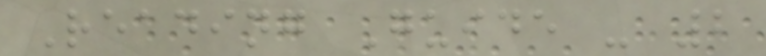Reading Guide - 2
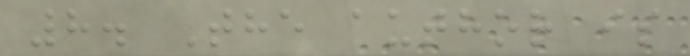8. The author is
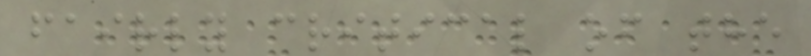fairly critical of the
